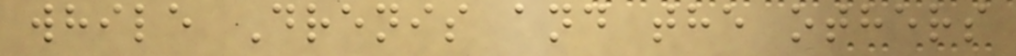while Drenis and the others
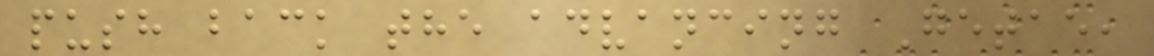push back the advancing Getae,
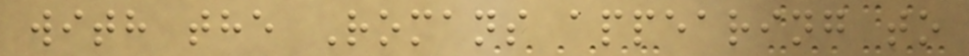with the Romans appearing to
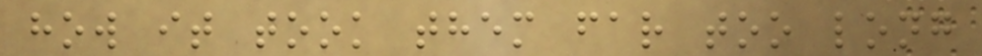how it took them far too long
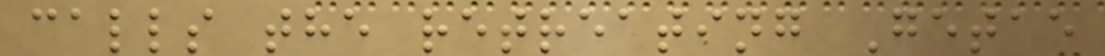calls the retreating Getae
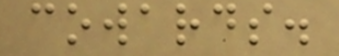cowards.
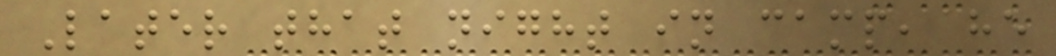Later that night in camp, he
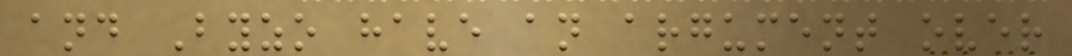and Byzo have an argument over
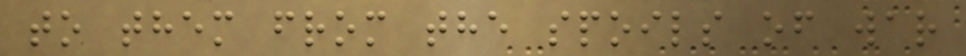to them from the spoils of war
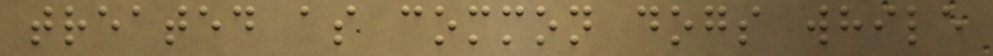treated as common dogs while
